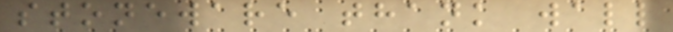stoneware thank wall
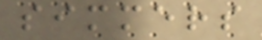simmers
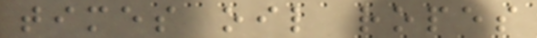times oil ropes
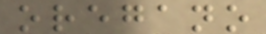oregano
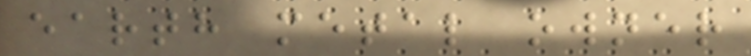earth metal owner
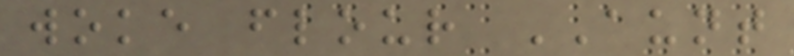woke flour AUNT
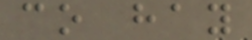co hay
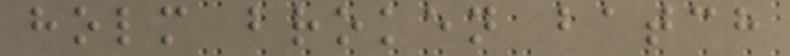holm broken batch
